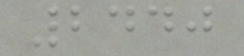2440
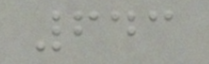643
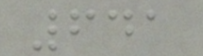641
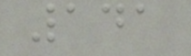141
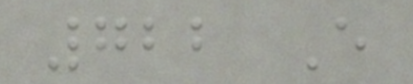722 E
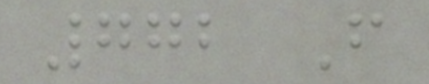772 F
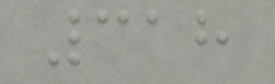318
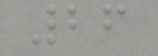26
